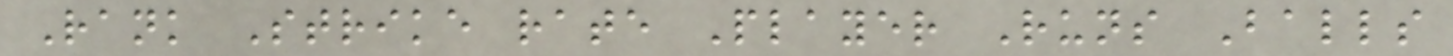Rank Strike rate Player Runs Balls
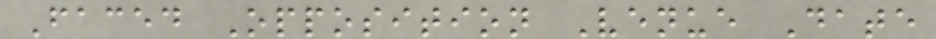Faced Opposition Venue Date
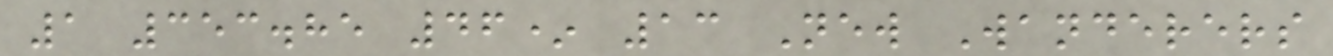1 353.85 46* 13 New Wanderers
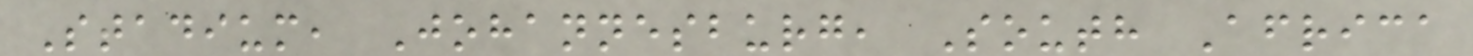Stadium, Johannesburg, South Africa
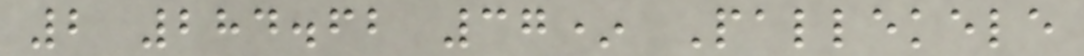2 284.62 37* Pallekele
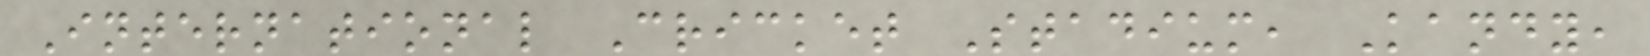International Cricket Stadium, Kandy,
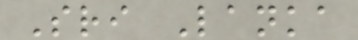Sri Lanka
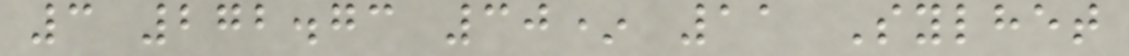3 272.73 30* 11 Sylhet
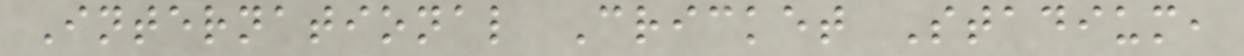International Cricket Stadium,
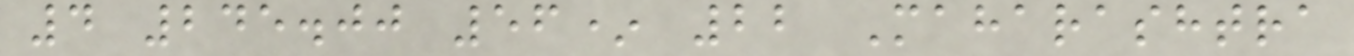4 245.00 56* 22 Maharashtra
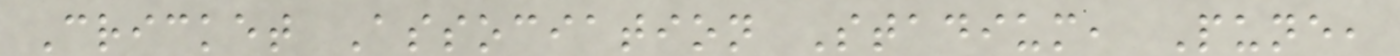Cricket Association Stadium, Pune,
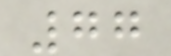77
